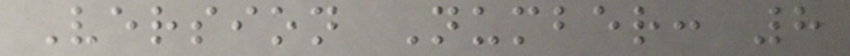Version Number: 8
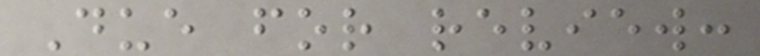Due for review:
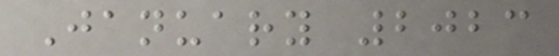January 2023
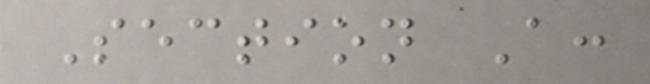Section A:
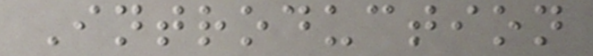Introduction
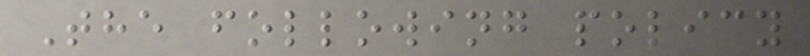The following policy
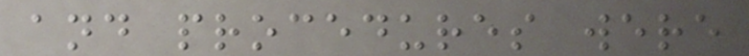and procedures were
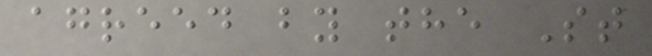agreed by the St
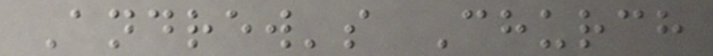Andrew's Church
